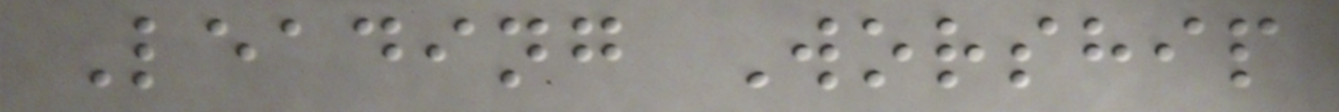Leading Worship
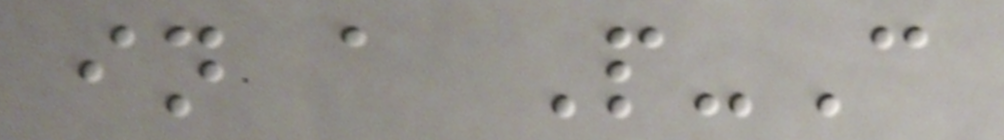in a P-C
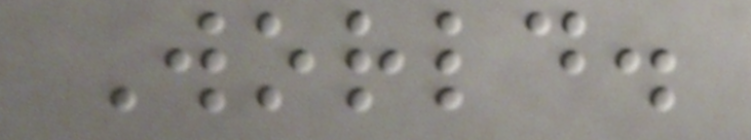World.
